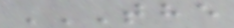THE
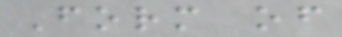Form of
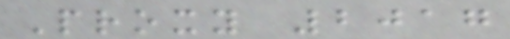Proxy 2017
